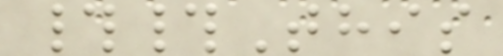##This
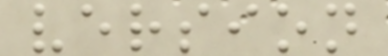version
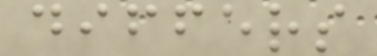differs
